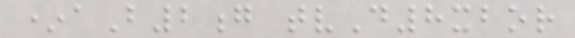*aB2g tvD8xbor
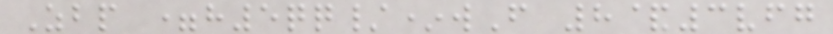Zbp =h5qq/*wF 8&3vfg
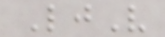LjV
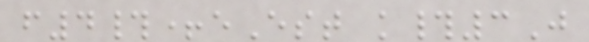f4#+eEst k#3J
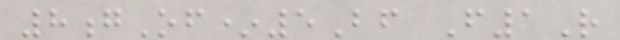8gOf*5Bf F1R
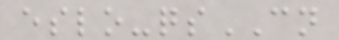eslo-qsCN
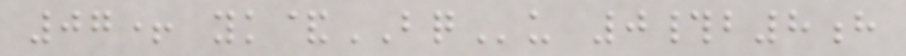07+ yk&BQu 0#b8h
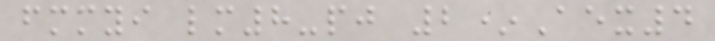fmmyi lm8-pj 2*Aex4
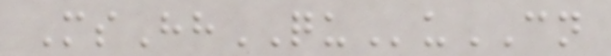MsHhQUuCN
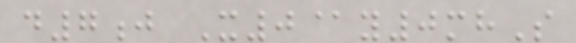d7j X0@y0mhS
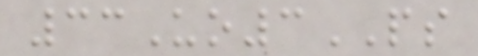33Uo3PS
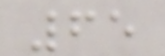65
